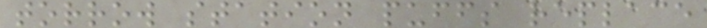torrow station puffs replace
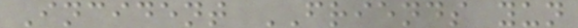Incident FRIENDS yun
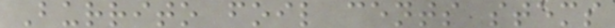Burrito foil cents stems
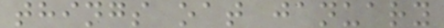things oat january
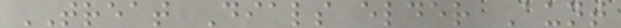TREAT Dials elder Aunt
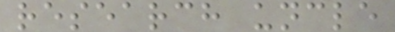research uncle
